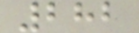282
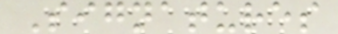Signatures
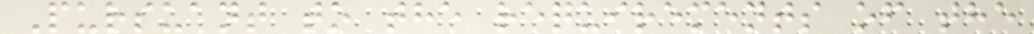Pursuant to the requirements of the
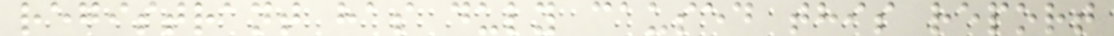registrant has duly caused this report
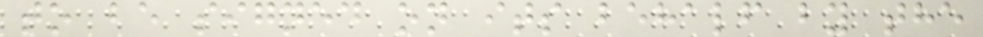to be signed on its behalf by the
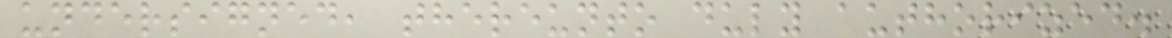undersigned, thereunto duly authorized.
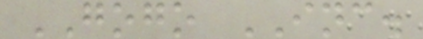GOGO INC.
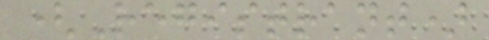(Registrant)
